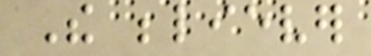The believer
